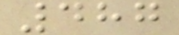487
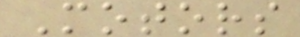Motors
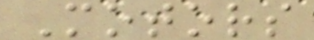Motors
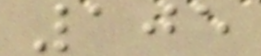105
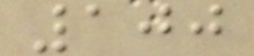100
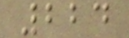224
